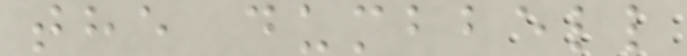the dumbbell
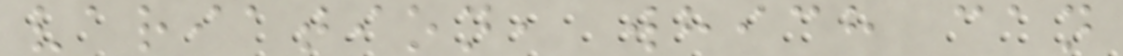variation, which can
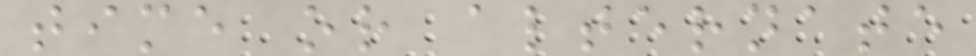time or alternate
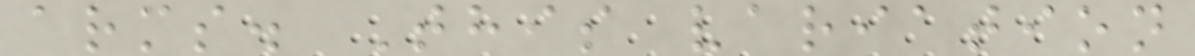arms. This variation
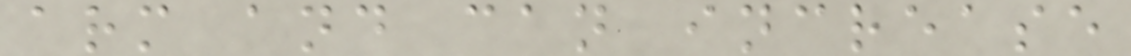arm and can increase
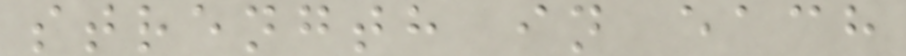strength in each
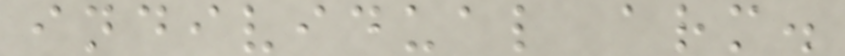individual arm.
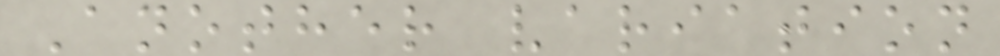Another variation
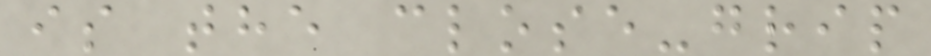is the close-grip
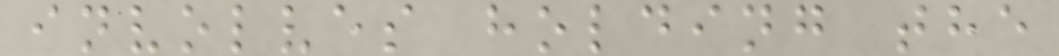involves holding the
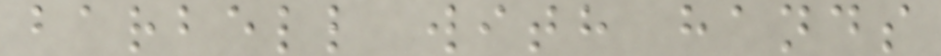barbell with hands
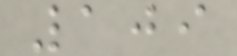109
